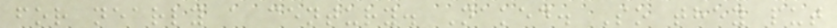for nearly a century. Naked. So they put
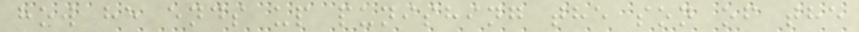how he ends up punishing the son of the
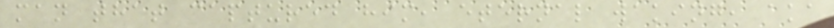man that captured him, eternal waking, aka
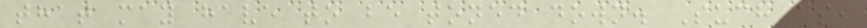that may have to be toned down. Such as,
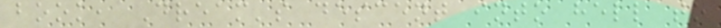book, Dream's descent into hell to
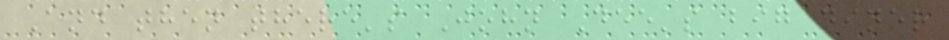And then there's John Dee's big diner
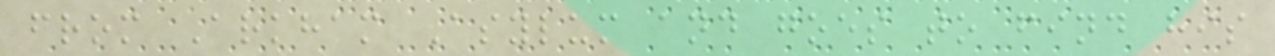from Arkham Asylum and goes to find his
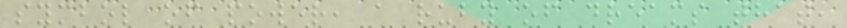symbol of power, a ruby of dreams that,
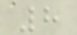8
